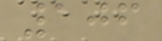106
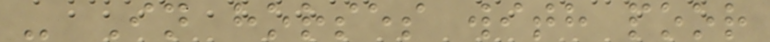- In horses with poor
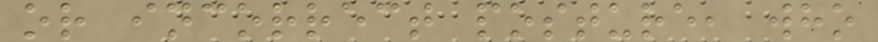or incorrect posture, who
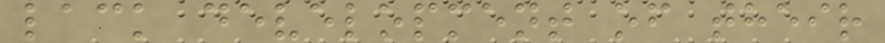lack development of their
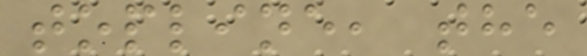topline, the
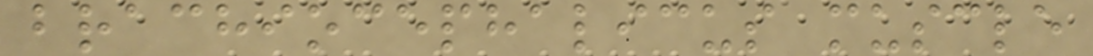brachiocephalicus muscle
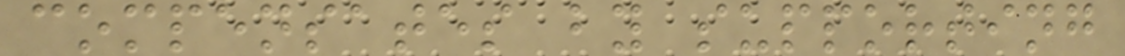compensates by supporting
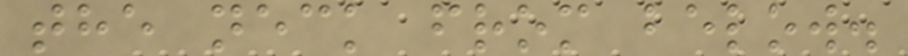the neck from below.
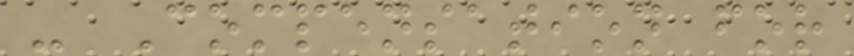- Compensation for
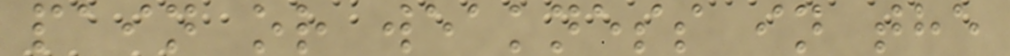pain or weakness in the
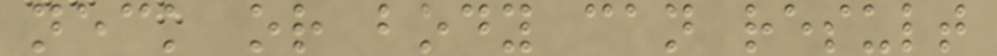neck or body can result
